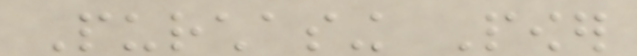Purchasing Power
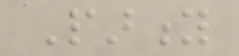Parity
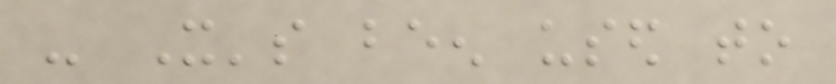- It's been used to
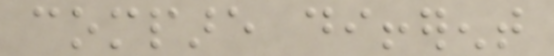compare different
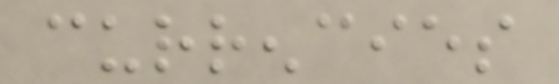currencies
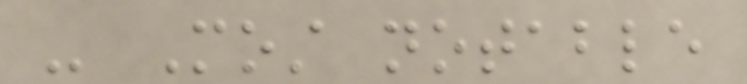- Most notable
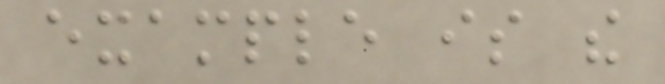example is the
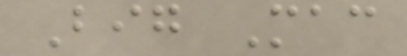Big Mac
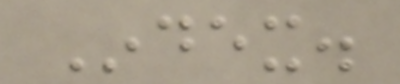Index.
